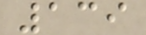139
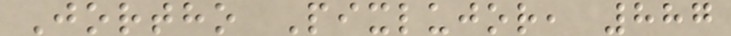Jortho Pixlujor, 887
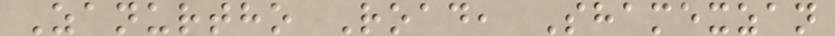Zanurtho Road, Shamexzan
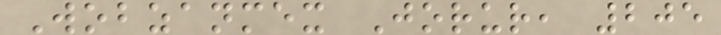Wobzanmex Jorur, 205
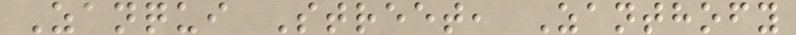Zanqui Street, Zanthofy
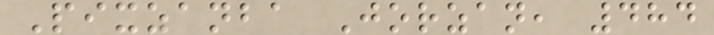Pixzanba Jorzan, 484
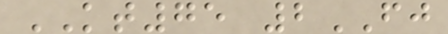KT75 2FJ
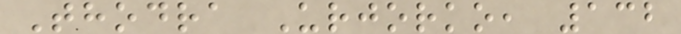Thodra Urjorko, 132
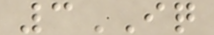3IQ
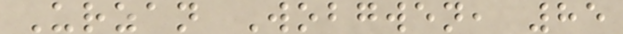Urzan Wobgwen, 85
